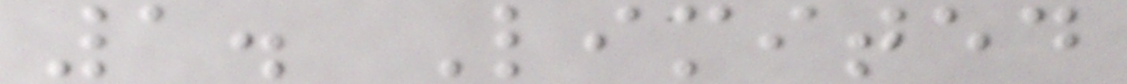1. Limited
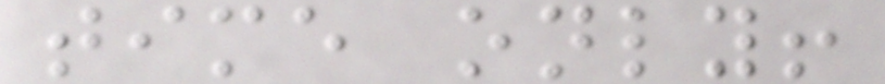time only!
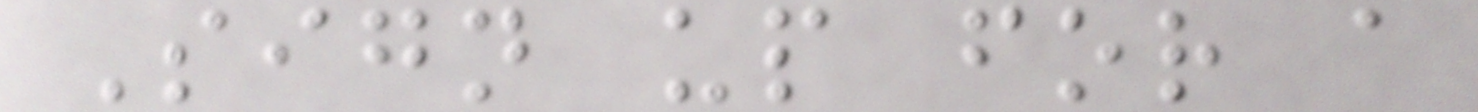Sign up for a
